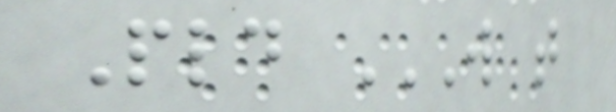Pld W T
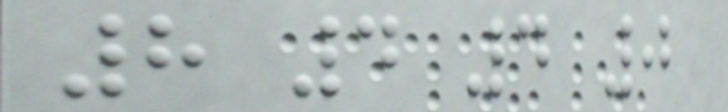8 4 4 0
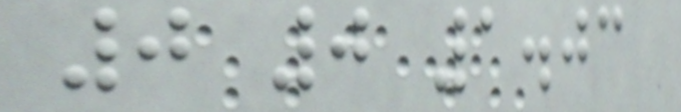0 0 1.03
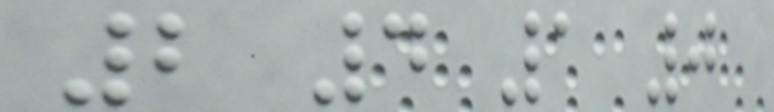2 4 1 0
